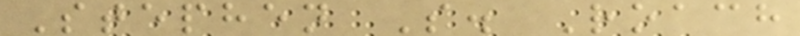Stephen S. Roach
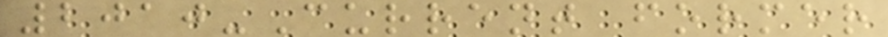2010-Current former
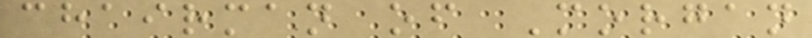chairman of Morgan
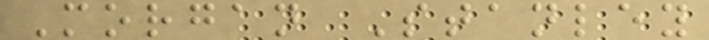Morgan Stanley
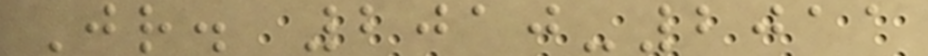Jr. 2010-2011
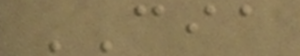CIA
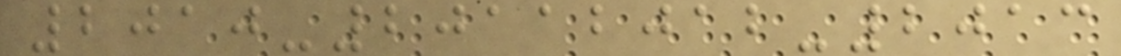2010-20112012-2013
